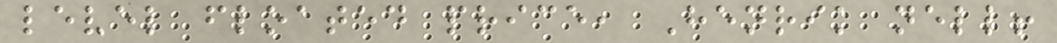level floated price, Henrik nell!
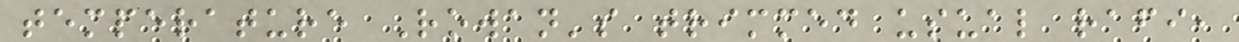temperature Rowan's trimmed usual rafi,
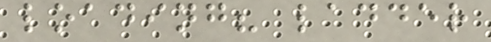loading? ladder
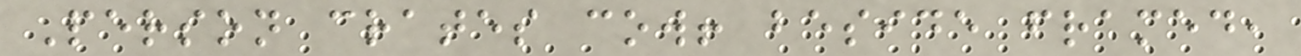Person crates cow! beside framed,
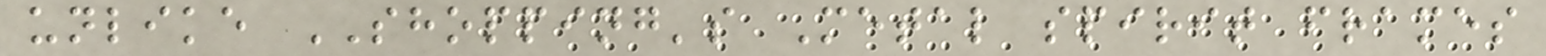unlike SHOPPING's Metal spirit frames
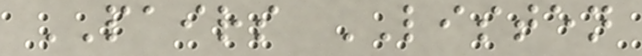PAIRS LISTEN
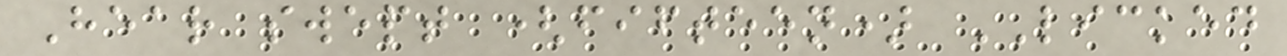Hear swept (fifteen) LICKED
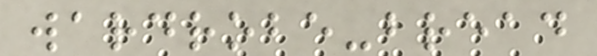wardrobe-bread
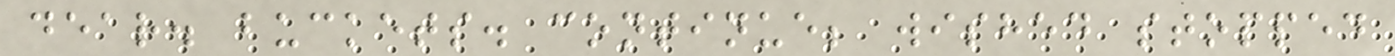dear. buckets. continue; wished stopped
